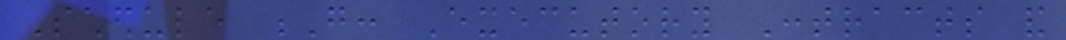Schedule G: Executory Contracts and
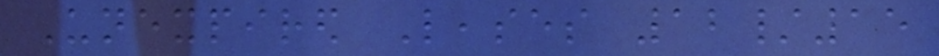Unexpired Leases 12/15
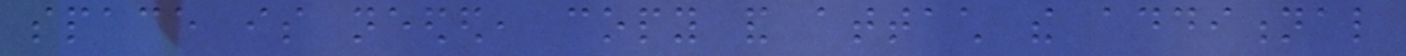space is needed, copy and attach the additional
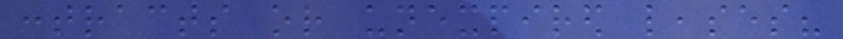contracts or unexpired leases?
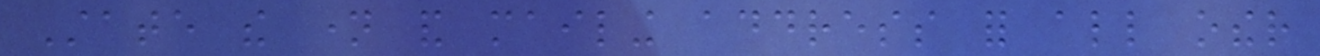State the name and mailing address for all other
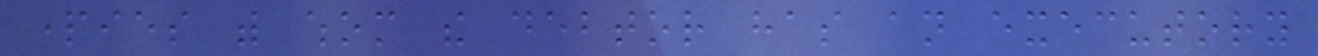parties with whom the debtor has an executory
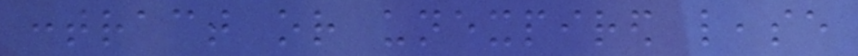contract or unexpired lease
